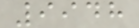9948
